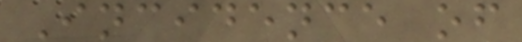Incidence of
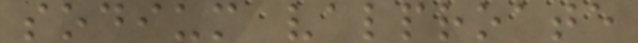sodium valproate
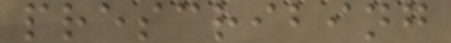prescribing
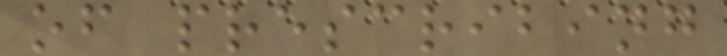of prescribing
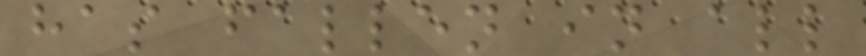has fallen in all
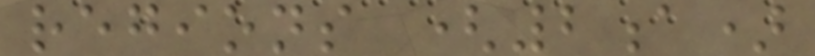regions (2a)
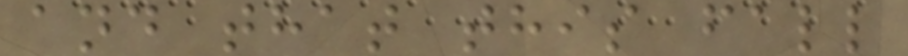and that this fall
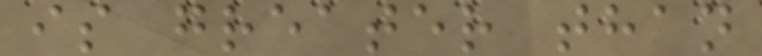is greater than
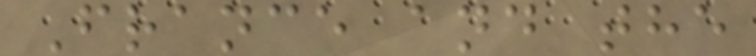France and the
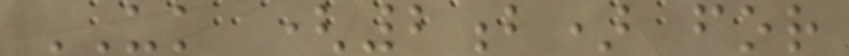UK (2b) for
